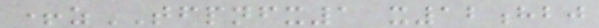+zTFPNFX1 x12hbj
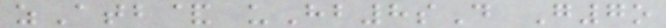zAtb& uHb8sD G7o
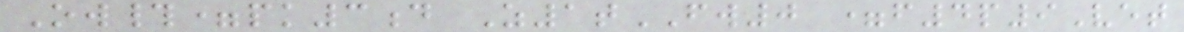Ow#=pk3d Z1tFW0 =f4p9Vet
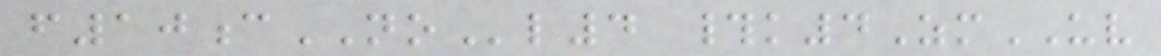f10cNOl4 #k4ZmUV
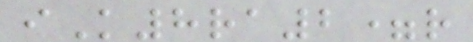iK8ra2=r
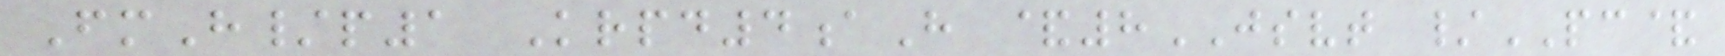FmH/p1 Krpd4aH &8JSVT /PC&
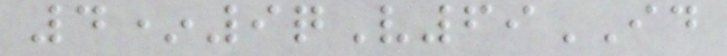4*9qV69ID
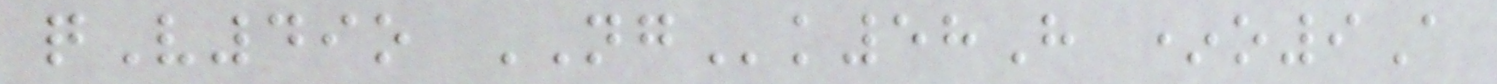qV49o NGk58H *o9A
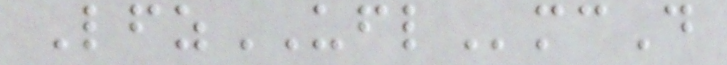LfzUFLmcD
